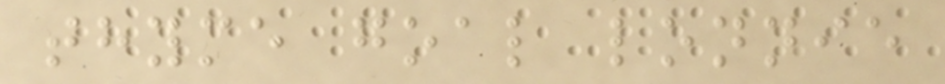thyme goal lonnie
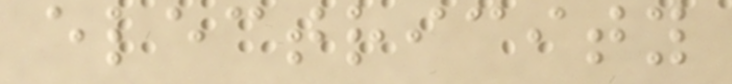electricity
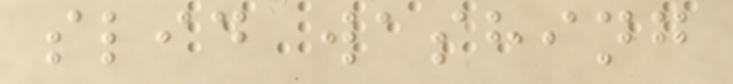slid washing
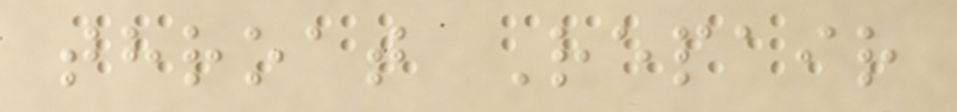throat Repair
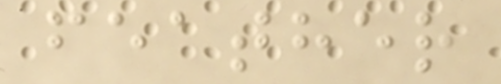feather
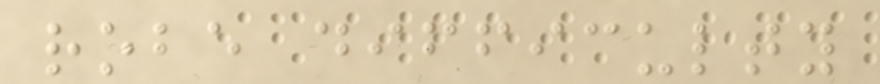robe difficulty
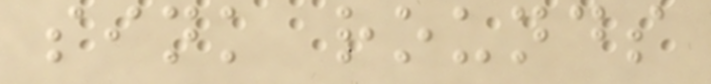sink rounds
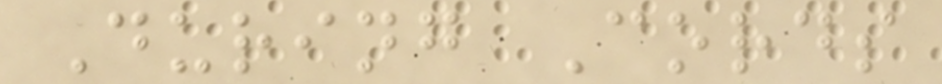During Cords
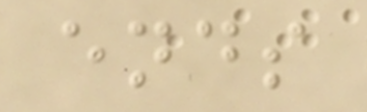ends
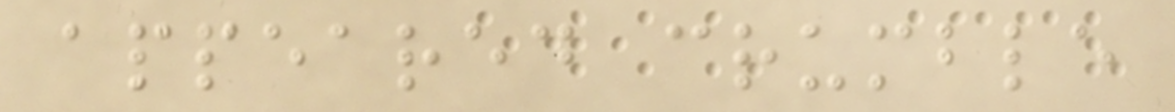appeared crumble
